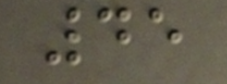45
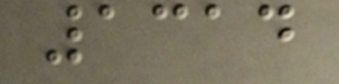1314
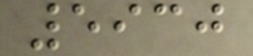5930
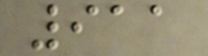911
